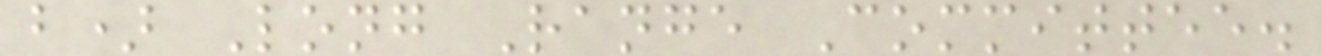b) Long Range Committee.
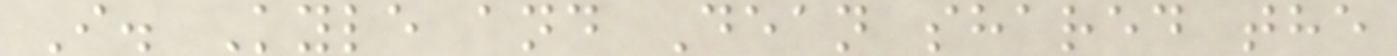I. Kyle and Dean shared the
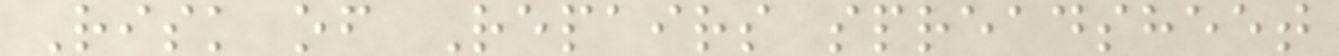Risk of Repairs spreadsheet
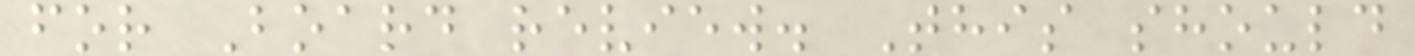for Board review. This should
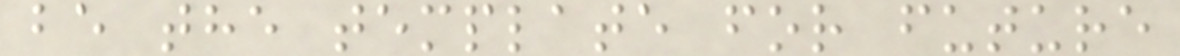be the template for future
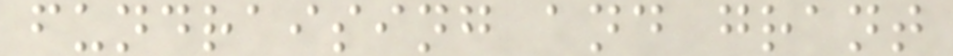fundraising and grant
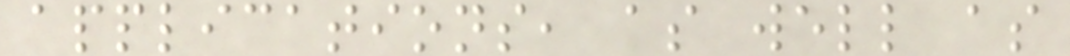applications, as well as
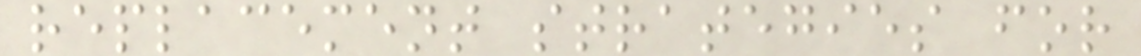replacement strategies for
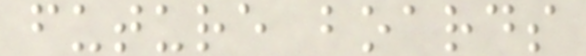future boards
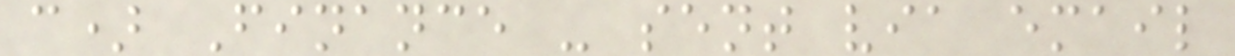c) Finance - sent via email
